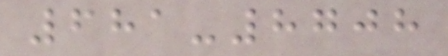681-8708
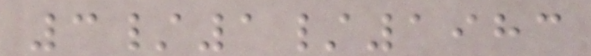3/1/1983
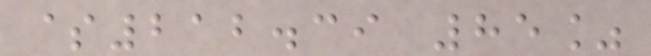$212.39 85%
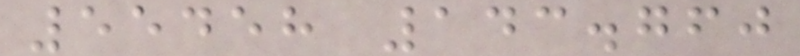55458 143.760
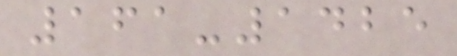161-1425
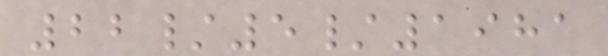22/5/1981
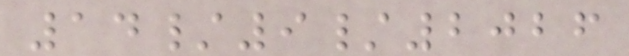14/9/2026
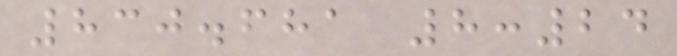830.681 8:24
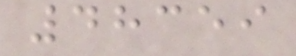48359
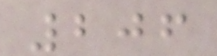206
